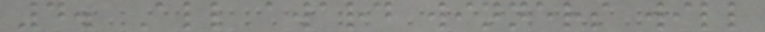4. All award winners will
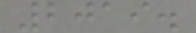2019.
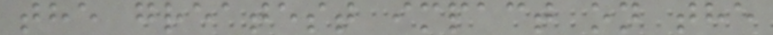the greatest impact on the
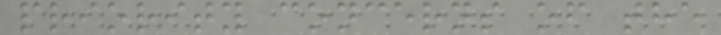priority concerns of the
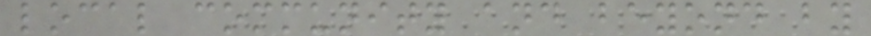local community and beyond by
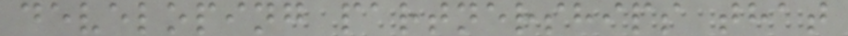developing partnerships that
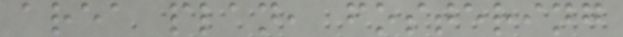area plan, fostering
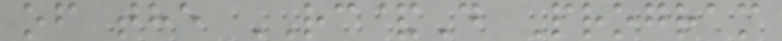of the RC&D Program
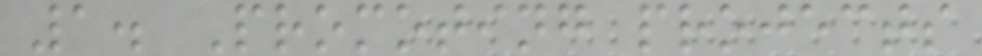1. Promoting projects
